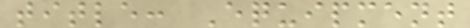title: Equipment
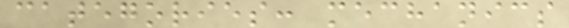categories: mechanics
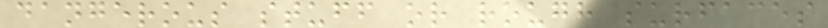dangerous stuff or rough surfaces
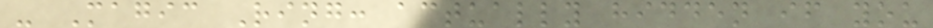- Magic Ring: actually hidden if you
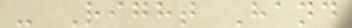- Right Hand
